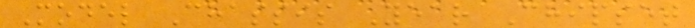Model Chassis Year Chipset
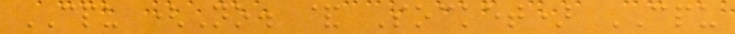CPU (No. & Socket) CPU
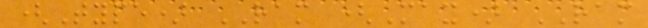(Type) RAM (Max) RAM
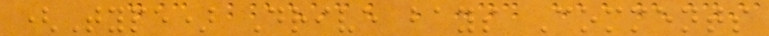(Type) Drive bays Comments
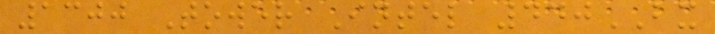1300 Tower Intel 440BX
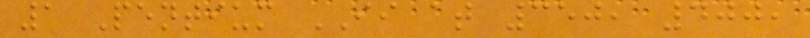1 Pentium II at 350, 400,
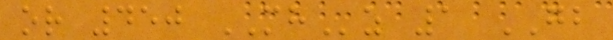or 450 MHz 1 GB
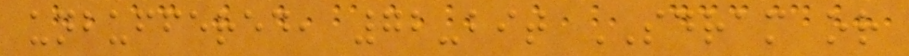unbuffered, 72-bit SDRAM or
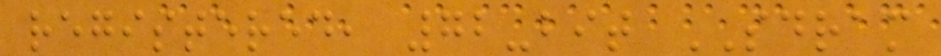registered, 72-bit SDRAM
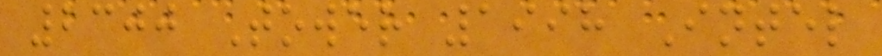2300 Tower 1998 Intel
